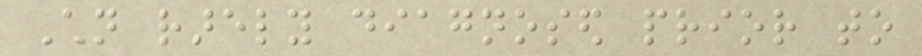Children rarely diagnosed prior to
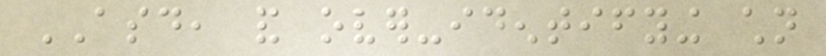ASD, and over-identifying children
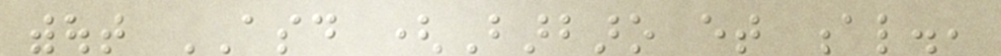without ASD (Barbaro et al.,
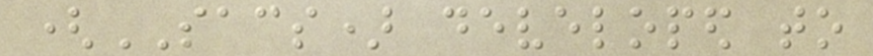(SACS) developed to
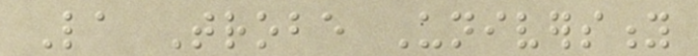La Trobe University
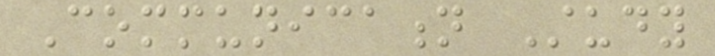Communication Study
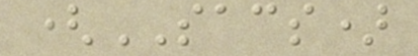(SACS)
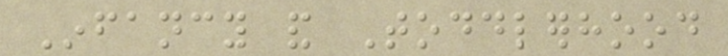Infancy and Toddlerhood
